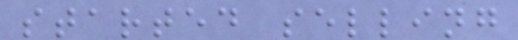started selling
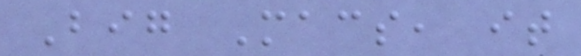Big Macs, it
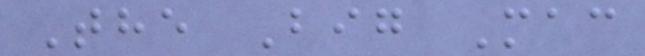The Big Mac
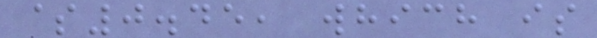$0.45, which is
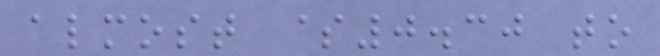almost $0.30 to
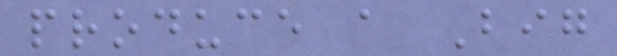produce a Big
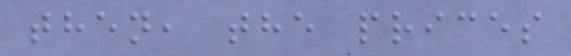then, the prices
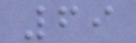69
